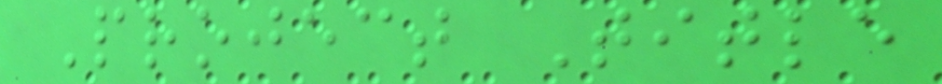Project Title
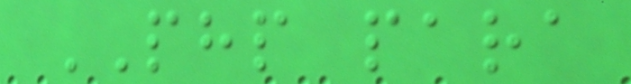PHP para
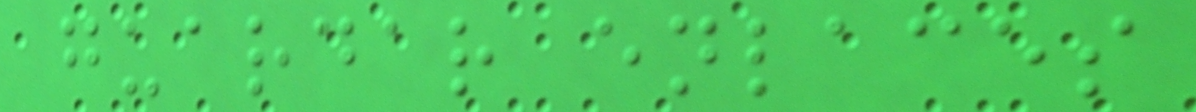guardar enlaces
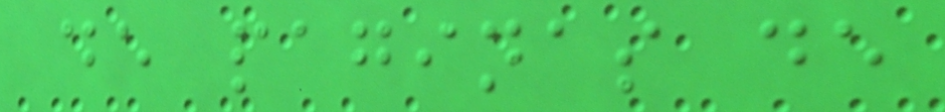de paginas de
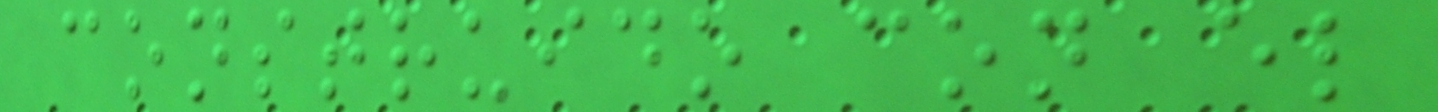construido con el
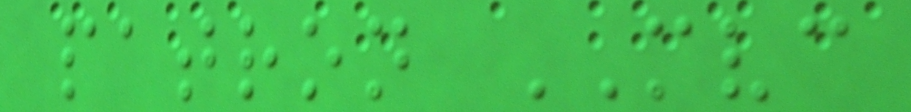patron MVC
